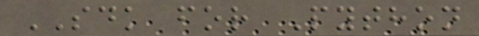SDK for Python
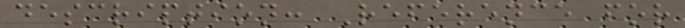description: Reference for
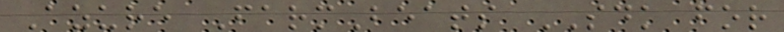Azure FarmBeats SDK for
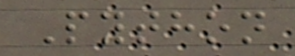Python
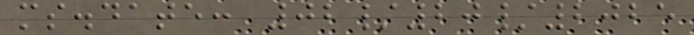ms.date: 02/20/2025
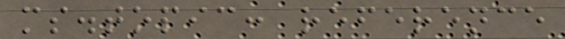ms.topic: reference
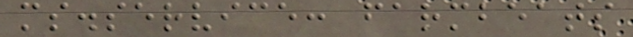ms.service: farmbeats
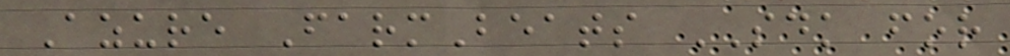Azure FarmBeats SDK for
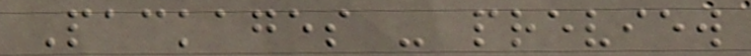Packages - preview
